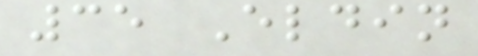35 Eldin
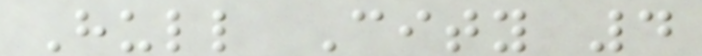Hull City 4
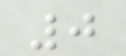0
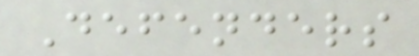Defenders
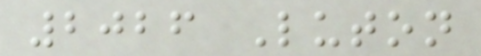2026 Luton
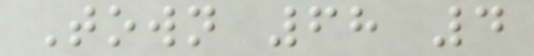Town 68 4
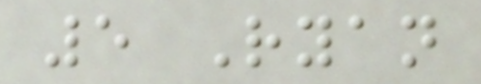5 Ryan
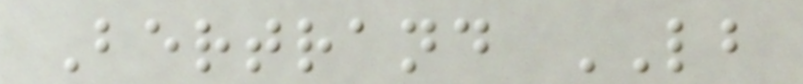Bertrand LB
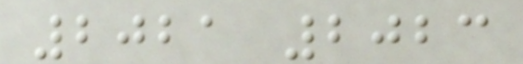2021 2023
